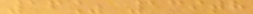16% 139th
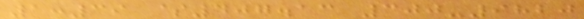1:39 $407.13 300-9820
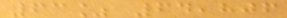63% 64,806
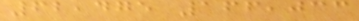62,475 166,033
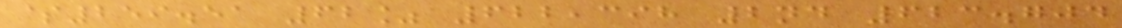$259.51 62% 622,398 2nd 623.704
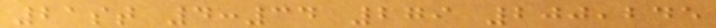21st 4:34 279 200,245
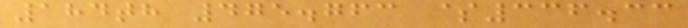184th 475.763 $336.33
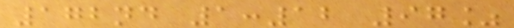172nd 1:12 97%
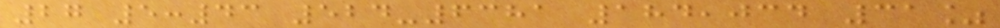27 5:43 524-6381 184,034 31%
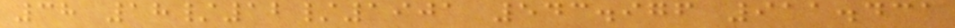38 18/12/1901 543.976 911.431
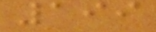199
